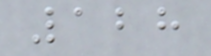128
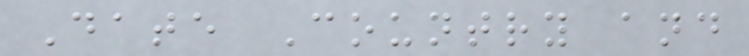Date Country and
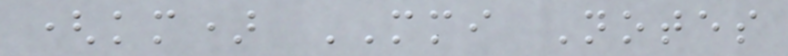(km) MMI Notes
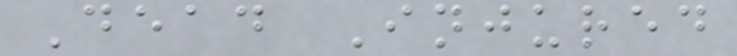Dead Injured
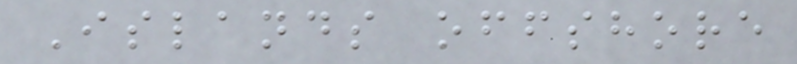Islands offshore
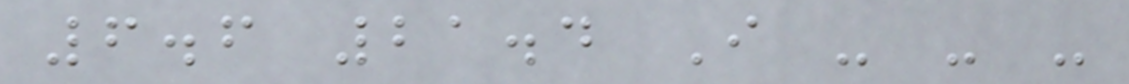6.6 21.4 I - - -
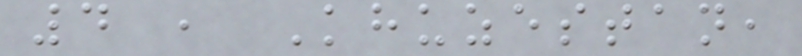4 , Khuzestan,
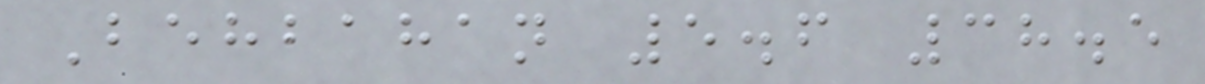Behbahan 5.6 38.5
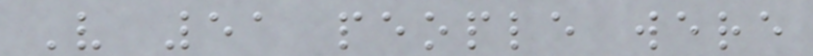V 51 people were
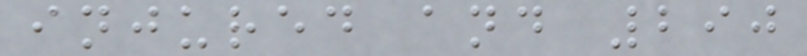injured and 290
